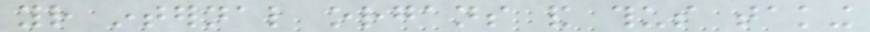your internal organs and thus taking
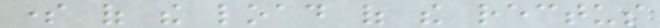some of the load of the rectus
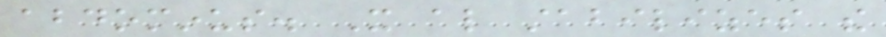abdominus. It also stabilizes the
